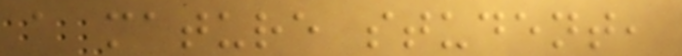a mature student,
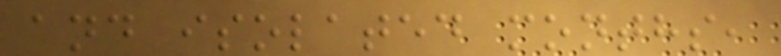and isolated months,
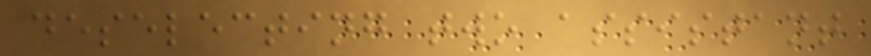deselecting two assistant
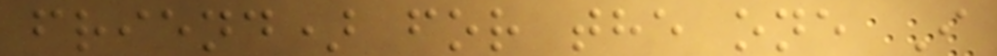friend) for the one I
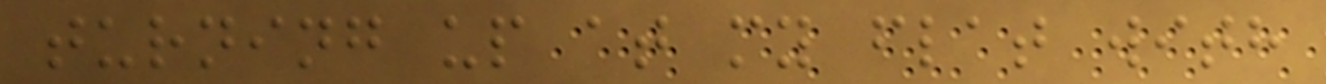turning up at my flat with
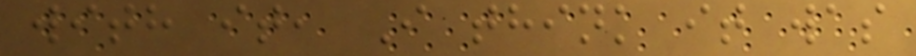with it, I think it was
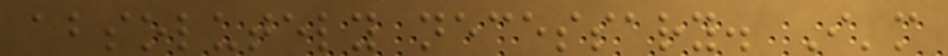absolutely necessary. I'm
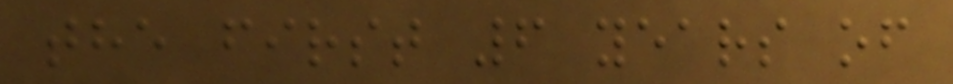the first 6 years of
